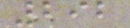292
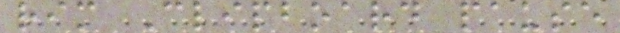rim Clipboard pause
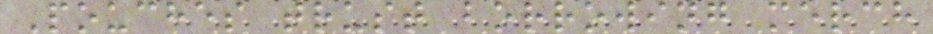Pouches trust borrowing merch
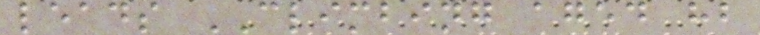leads CLIMBING aged hb
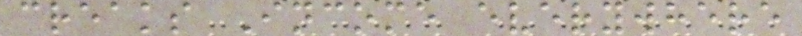creaks Income everywhere
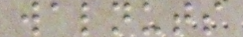walnuts
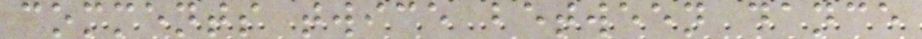comments twice between dance
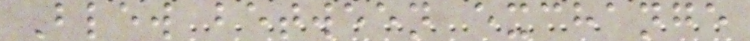Blew between exchange
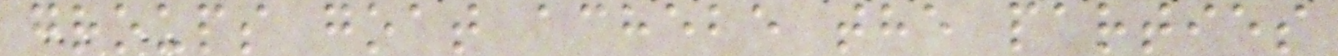groups goat achebe the parties
